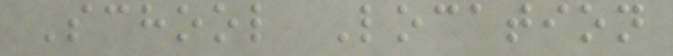School Location
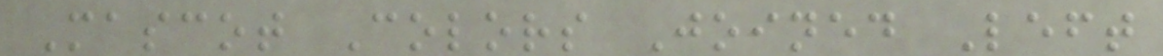Mascot Colors Joined Left
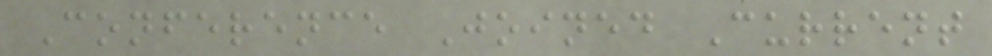Conference Joined Current
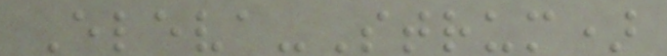Eleva-Strum)
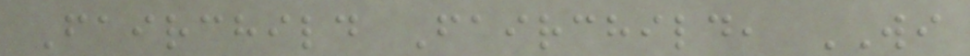Fairchild Fairchild, WI
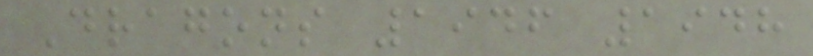Dragons 1946 1948
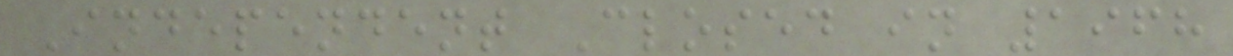Independent Closed in 1968
